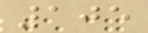105
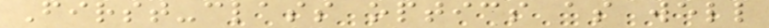First-class optics as well
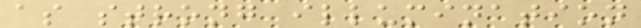as strong illumination
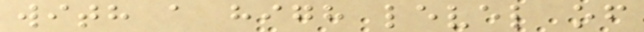with a high level of
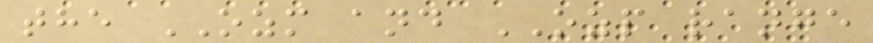the OZM and OZP range
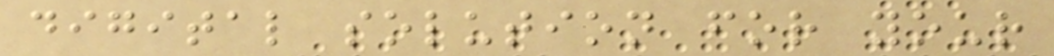digital solution for your
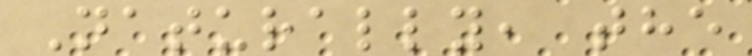Naturally, the
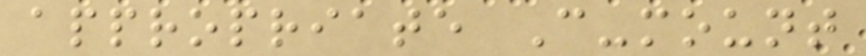appropriate C-mount
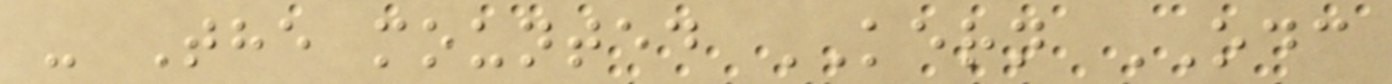- The mounted KERN ODC
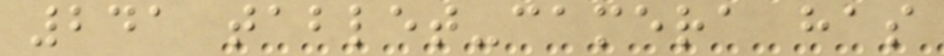241 tablet-camera has
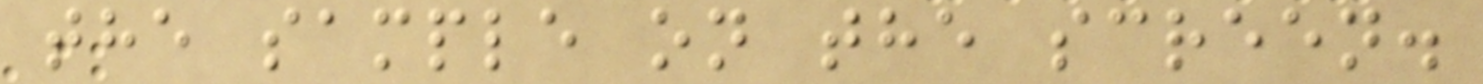the sample on the screen.
